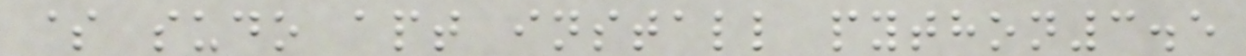$ sudo apt install python3.5
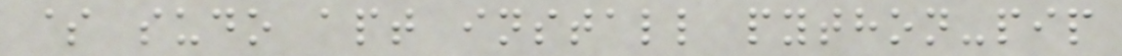$ sudo apt install python-pip
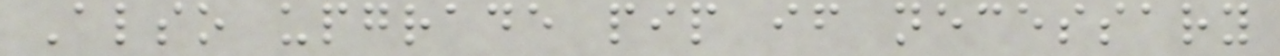Also upgrade pip if necessary
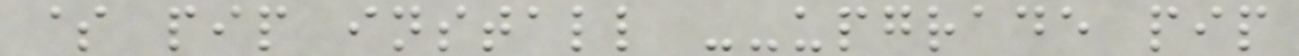$ pip install --upgrade pip
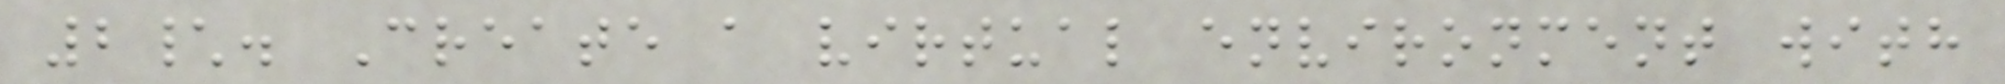2\. Create a virtual environment with
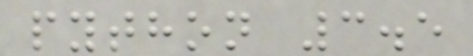python 3.5
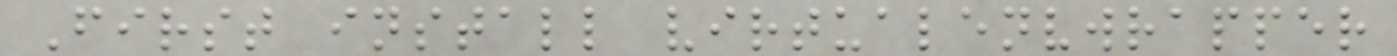First install virtualenvwrapper
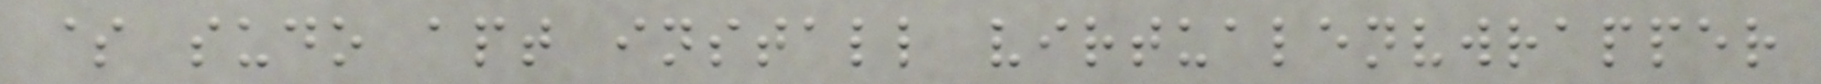$ sudo apt install virtualenvwrapper
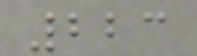223
